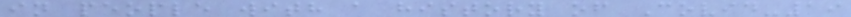in people with a history of Covid-19
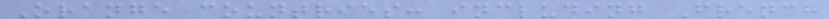Orange countries: including French
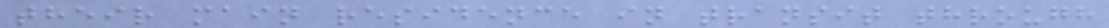their main residence in transit through
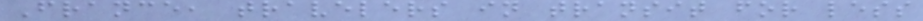France, travelers in transit for less
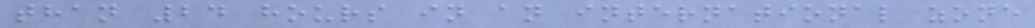than 24 hours in an international zone
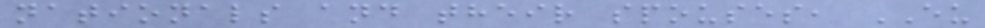nationals and their spouses, EU
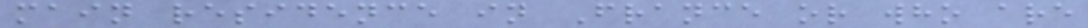main residence in France or who are
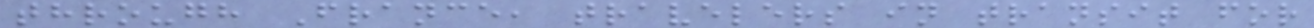through France, travelers in transit for
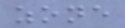zone
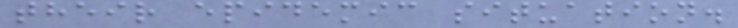their epidemic situation.
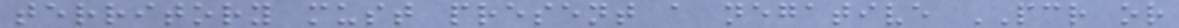territory must present a negative PCR or
